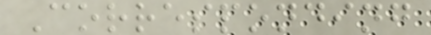Corresponding
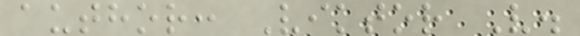author: Viktor V.
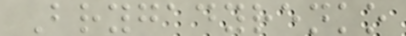Brygadyrenko
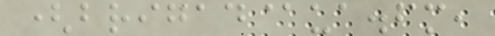(brigad@ua.fm,
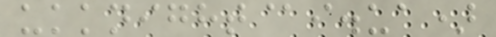ukknight@i.ua)
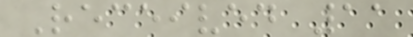Received 11
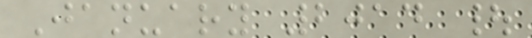January 2014 |
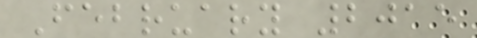February 2015
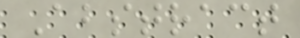Abstract
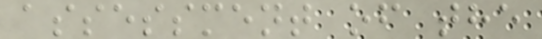assessment of the
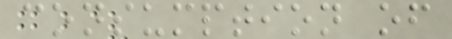consumption of
